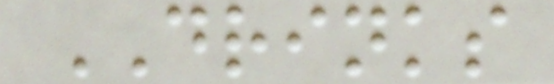DRINKS
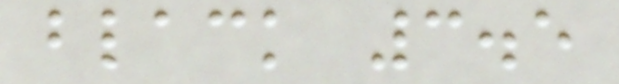black 3.5
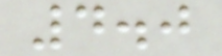4.0
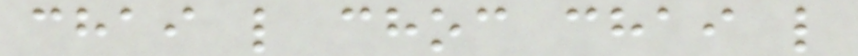chai l choc chai l
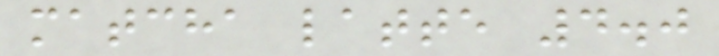matcha latte 4.0
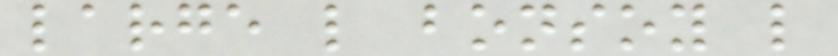large l bonsoy l
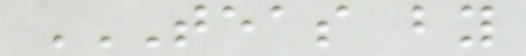TEAS BY
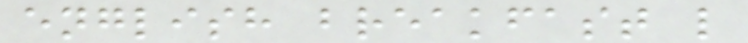english breakfast l
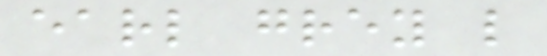earl grey l
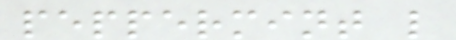peppermint l
